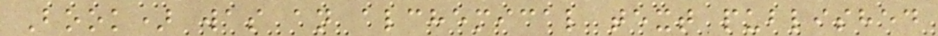Book) was an alchemical text published
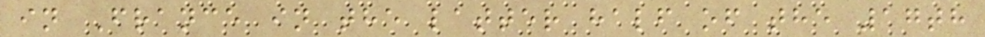in France in the latter half of the 17th
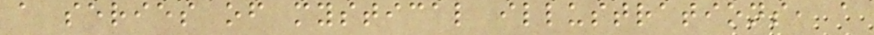a series of mystical illustrations, a
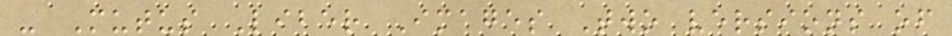- Mutus Liber Images Two versions of
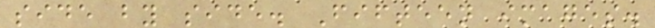side by side. Fifteen images.
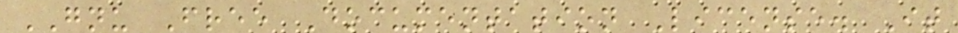GNU Free Documentation License. It
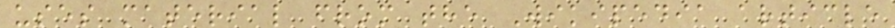uses material from the Wikipedia article
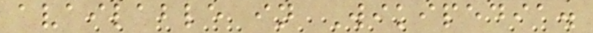available in Wikipedia.
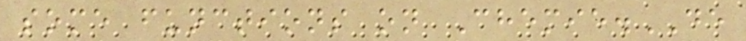some functions on Chemie.DE
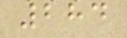284
